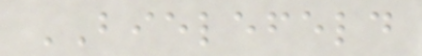BIELEFELD
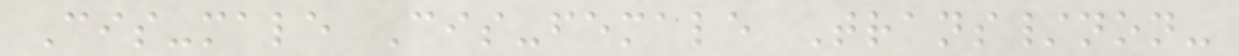Cis-male Cis-female Trans/non-
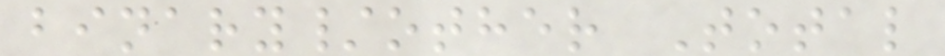binary/other Total
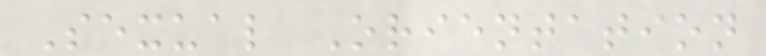Sexual Orientation
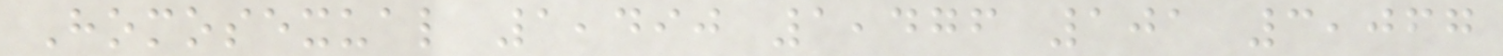Homosexual 1,490 1,476 101 3,067
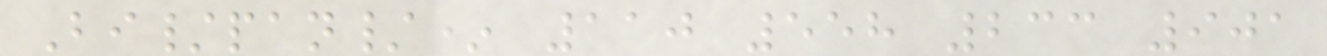Bi/pan/* 110 558 233 901
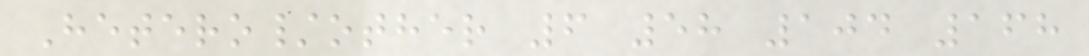Hetero/other 6 58 104 168
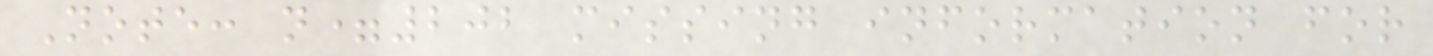Note: n=202 missing information for
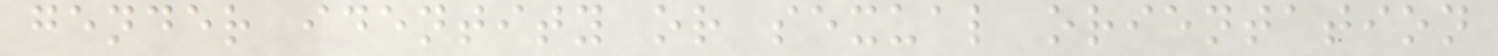gender identity or sexual orientation
